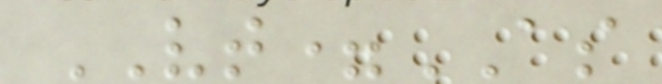VT=AS
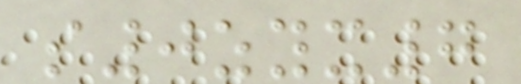s0zyx7
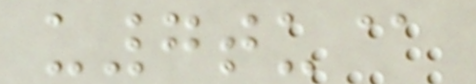u7tu@
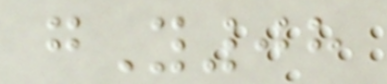gY08
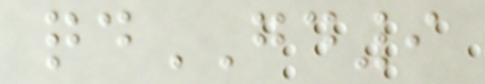qdGD9
